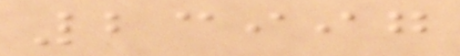23997
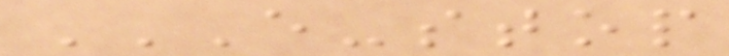E-STOP
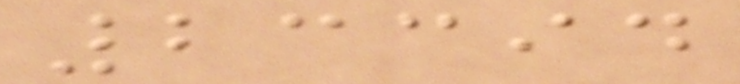23394
